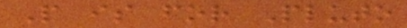P is for Pluto
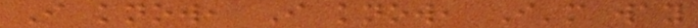I know, I know, I'm way
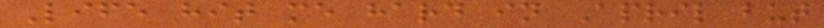Life hit me hard in April but
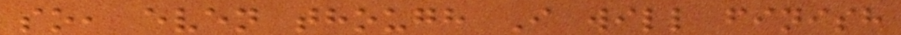so, even though I will finish
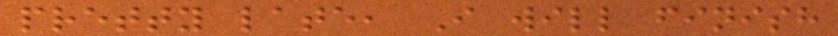pretty late, I will finish
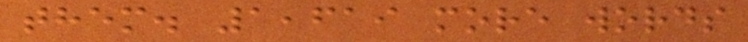them. 1,619 more words
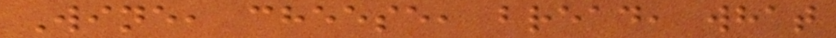Wine, cheese, bread, what
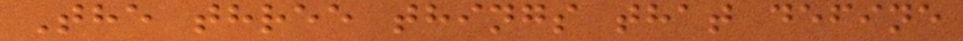The three things that define
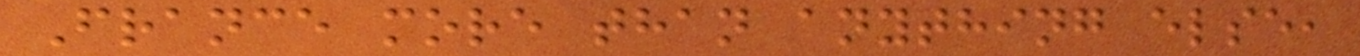France more than anything else,
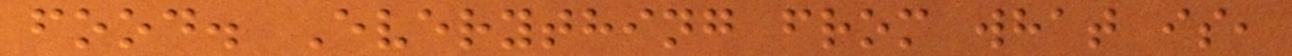food. Everything from what is,
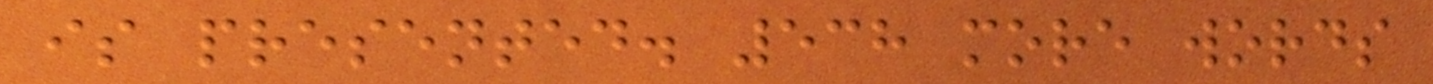is presented. 538 more words
